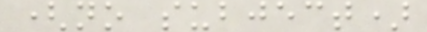(no subject)
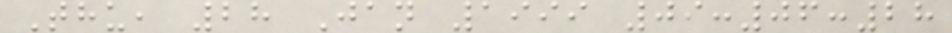Thu, 28 Jan 1999 09:06:28
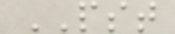PST
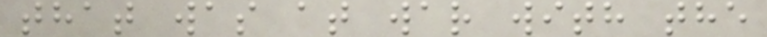that was at war with the
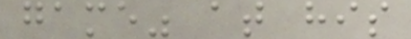game" at his
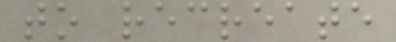to recreate
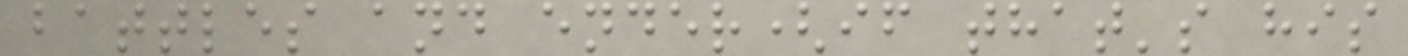battles and ender(if that's his
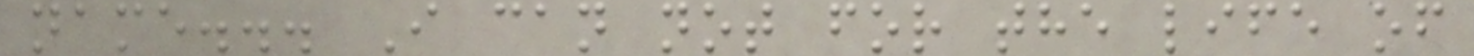name... I can not for the life of
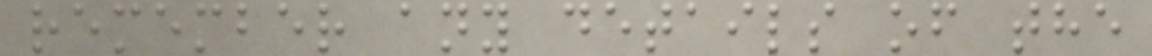remember any details of the
